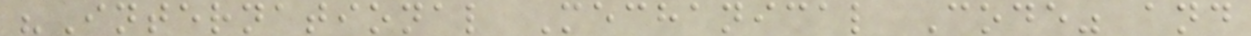"International Mechanical Code" and
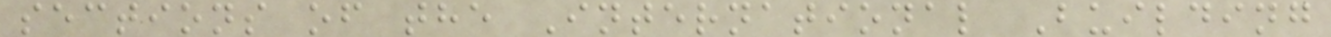sections of the International Building
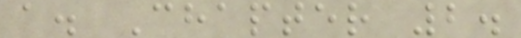a. Chapter 2.
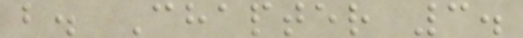b. Chapter 3.
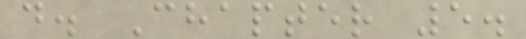d. Chapter 5.
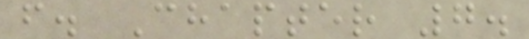f. Chapter 7.
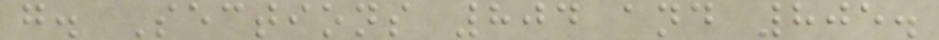g. Sections 804 and 805.
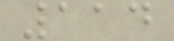114
